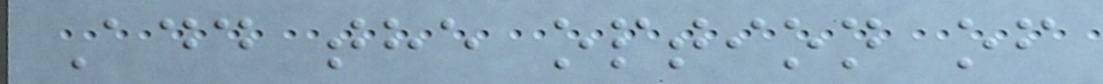Add the option of
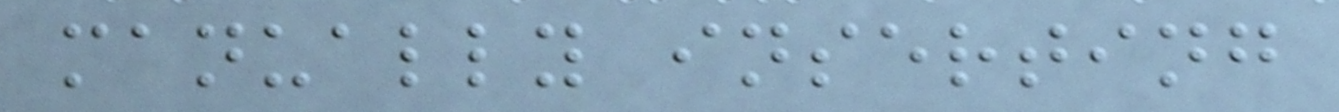manually inserting
